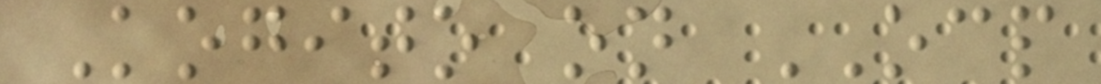Kogito on OCP
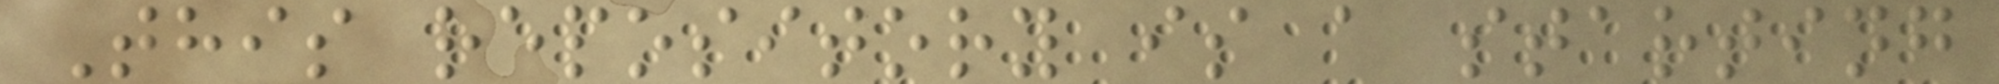This repository is a starting
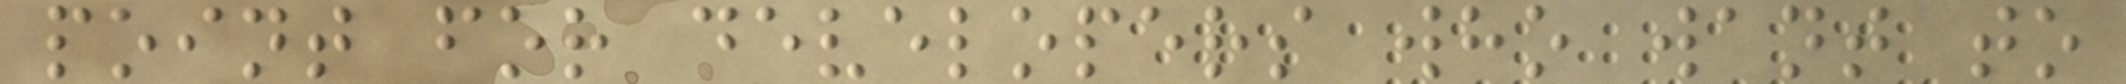point for developers who want to
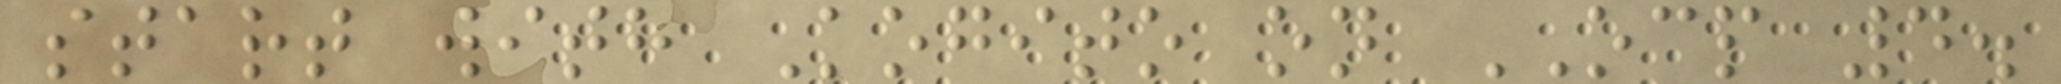start with Kogito on OCP 4.
